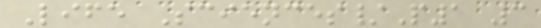Life Sciences/P1 3
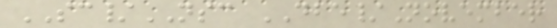SC/NSC DBE/November
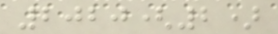2020(2)
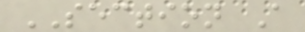SECTION A
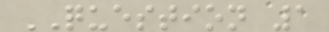QUESTION 1
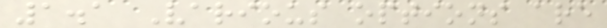1.1 Various options are
